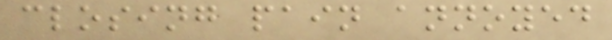closing pain annoyed
